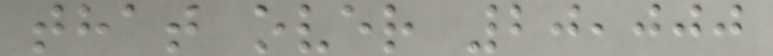that over 20,000
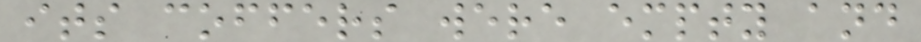its coffers were empty and
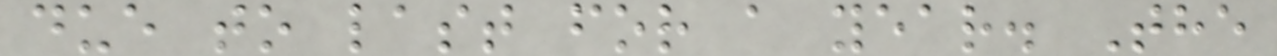due to last for a year. The
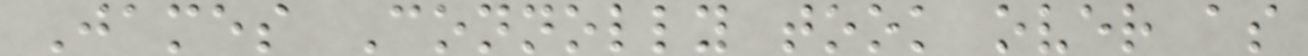James Connolly took over as
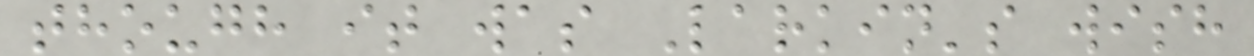though it was Larkin's wish
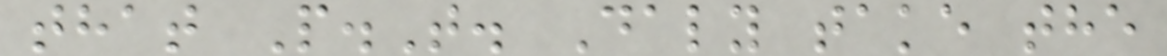that P.T. Daly take the
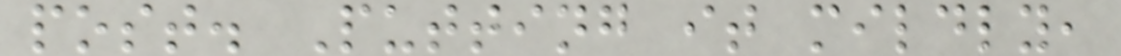post. Putting it mildly,
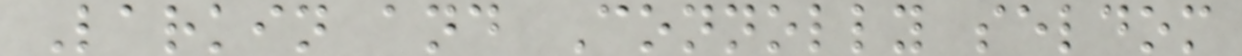Larkin and Connolly seldom
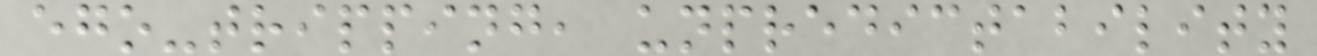ego-tripping, unpredictability
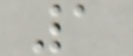1
